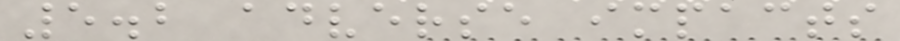5.2 adverse impacts
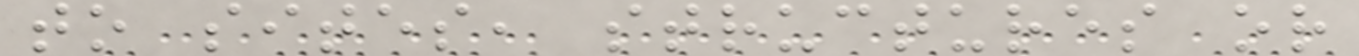to sites, structures or
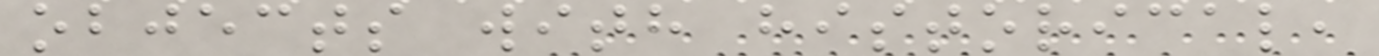objects with historical,
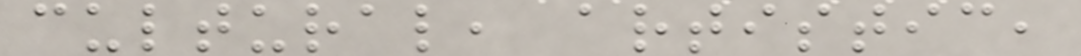cultural, artistic,
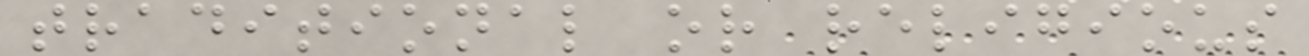traditional or religious
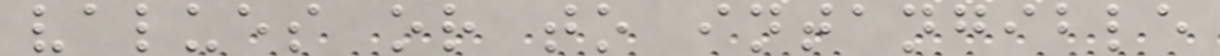values or to intangible
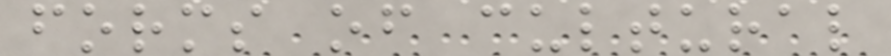forms of cultural
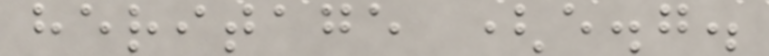heritage (e.g.
